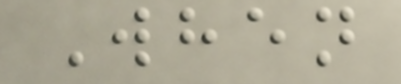When
